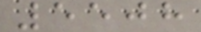5508
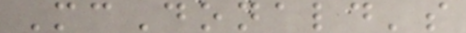McDonald's
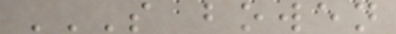S BOWEN
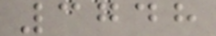3748
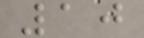10
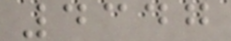4347
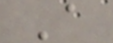A
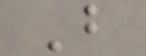B
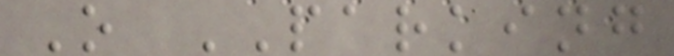O PARKING
